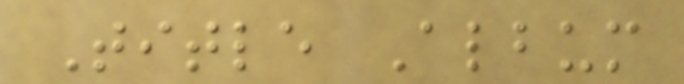Title Album
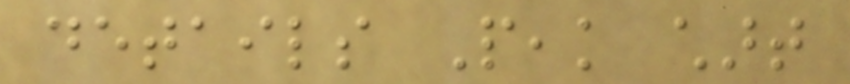details Peak chart
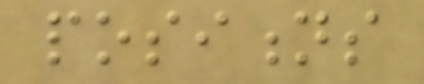positions
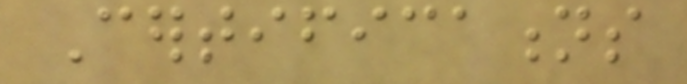Certifications
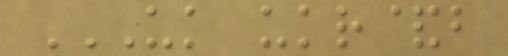UK UKR&B
